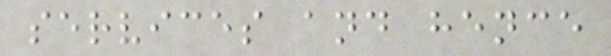services and hence
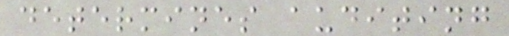determines auditing
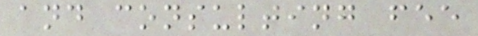and consulting fee
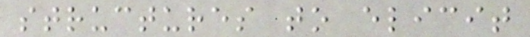structures to elicit
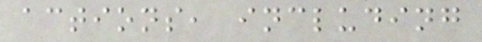actions, including
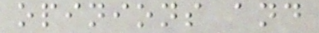opinions and
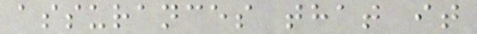assurances that it
